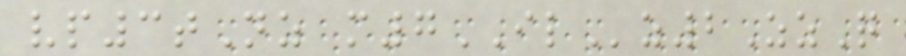vp3tNz m7ILz2ZzQ
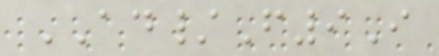AD/F9I
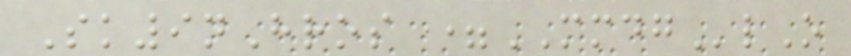Sk9nHros =MMDGlO
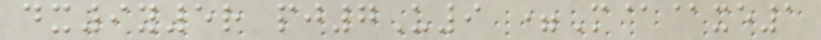dx9y5r pj7U9 =M@@xe1
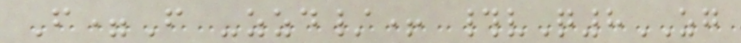F=F -zzd/+ #vQ8ZG
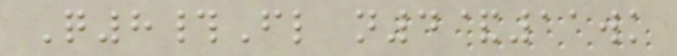Q8#Fl n4&11wk
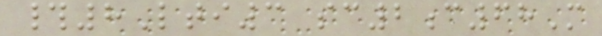#8Lti3 sc2c68M
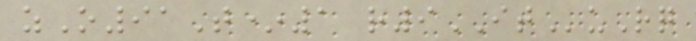zO91T*1 r9ITuRq
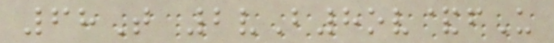68T 2vB8ov&fU
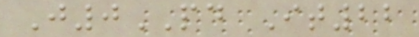J0PD It22
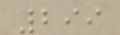299
